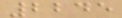2245
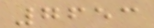7653
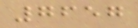7657
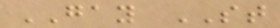GAY ST
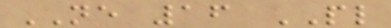NE 16 PL
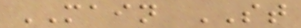MAIN ST
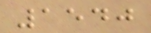1540
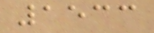1533
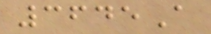3645A
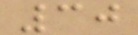30
